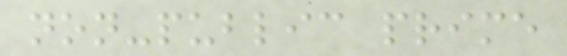non-public prime
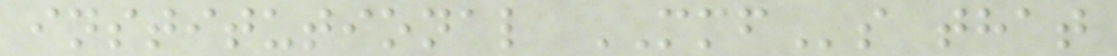institutional MMFs that
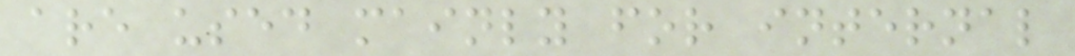are used mainly for internal
